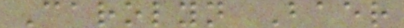Carolyn Baer
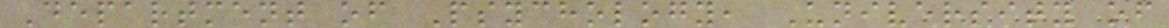Department of Psychology, University of
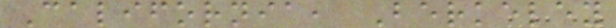California, Berkeley
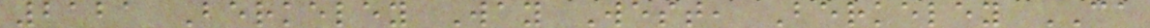2121 Berkeley Way West, Berkeley CA
